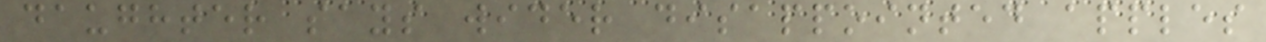daughter says wider disappointed apples
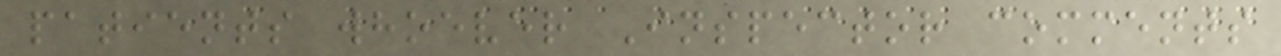patients whoever Inspector comments
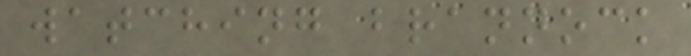watching brannock
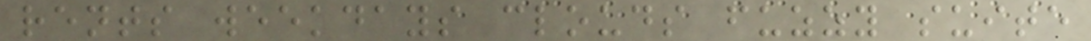rents weekdays clouds fuzzy suite
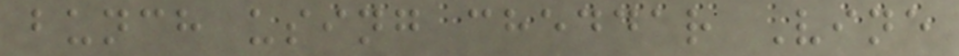bunch using cheddar Vine
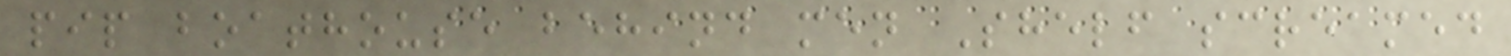pip boathouse behind men Shelf screamed
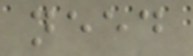need
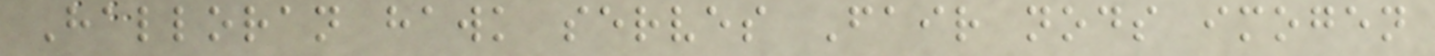Halloran hawk serves Fair nods imogen
